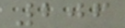206
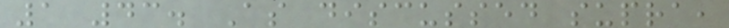1 43. As discussed supra,
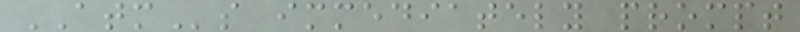ATMs immediately prompt
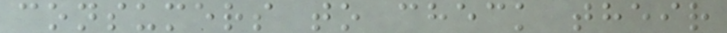consumers to check their
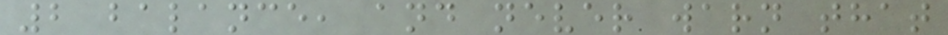2 balance, and never warn that
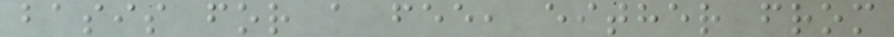basis for a fee, either from
